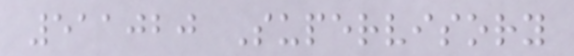511020 Supervisory
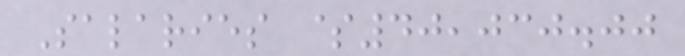Salaries $40,030.00
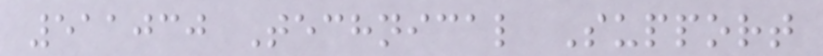511030 Technical Support
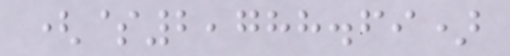($2,788.69)
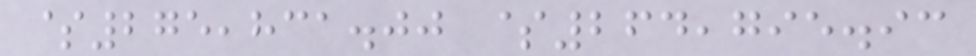$275,831.00 $264,795.93
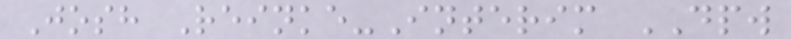Josh Reinke-Interim DPW
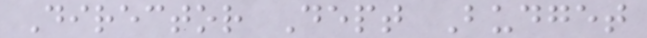Director Dept Budget
